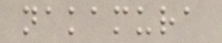nakamura
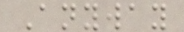Anyway
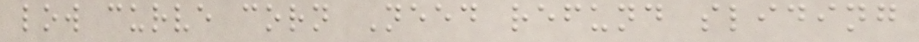low curve corn Need refund sliding
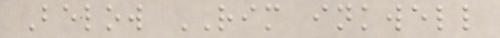Below RIM inkwell
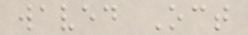waved Oct
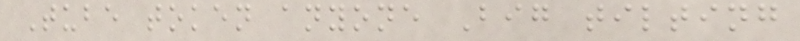Tube token anyone Big tilting
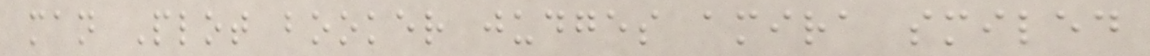man Plot booker judges amira smiled
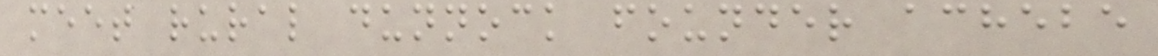meet rural dunnock founder achebe
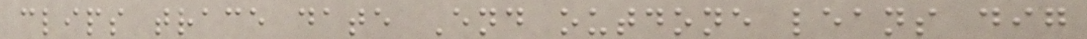clips trace date End outdone leans dig
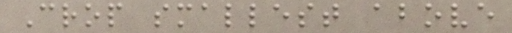Crop smallest above
